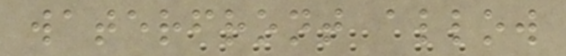waterfront allow
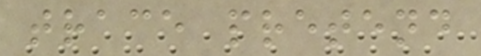trace pretend
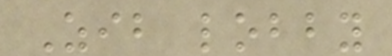Zib lobby
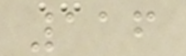116
